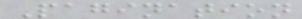Pagination
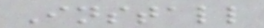Install
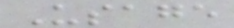Usage
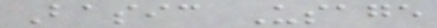Basic Usage
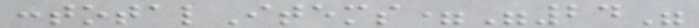:totalItems="24"
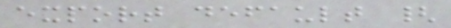export default {
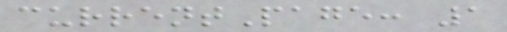currentPage: 1
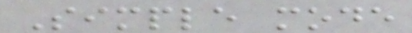Simple mode
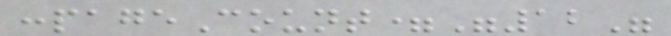:pageCount="12"
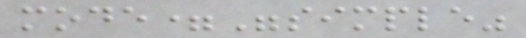mode="simple"
